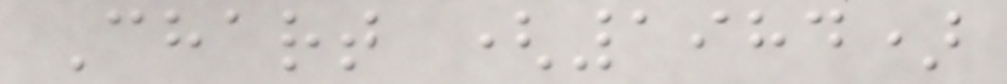Chart (1984)
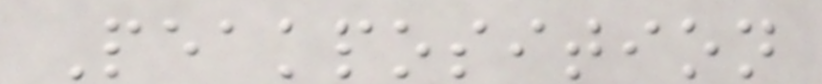Peakposition
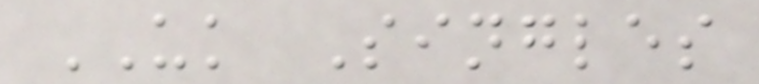UK Singles
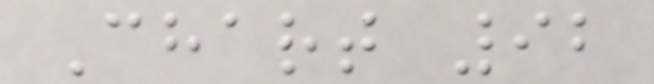Chart 92
